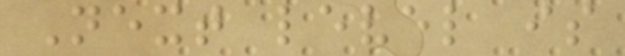Next level is
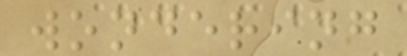wondering
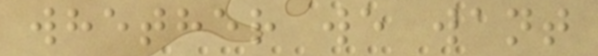whether we want
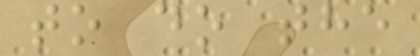to do the
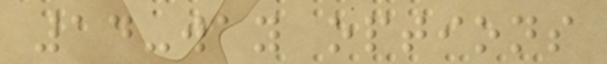14-way options
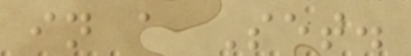in a Set.
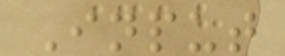Input
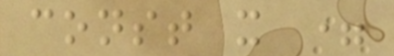const x =
